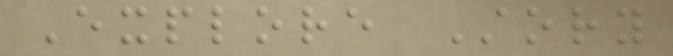Explore Story
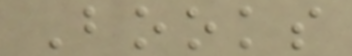Books
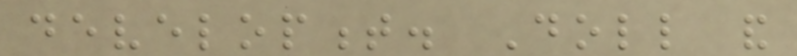development. Doll and
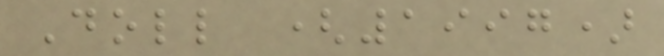Doll (1997)
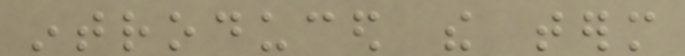introduced the term
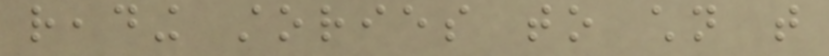reading stories to children that
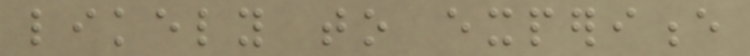likely to experience
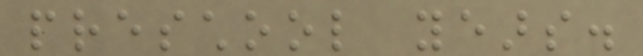preschool years.
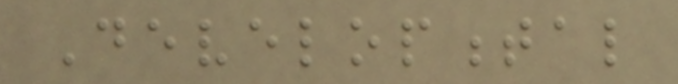Developmental
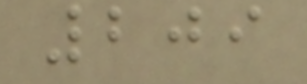209
